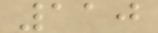110
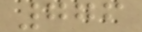776
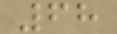68
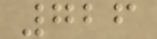726
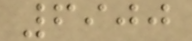6900
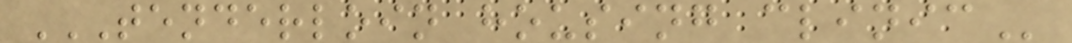TENDERLOIN HOUSING CLINIC
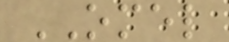OMEL
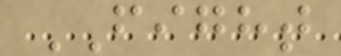FIGHT
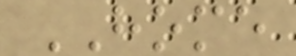HOME
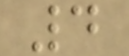4
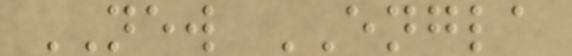NEW ENGLA
